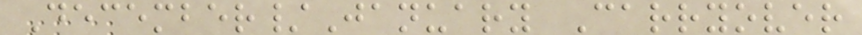December/January Carryover
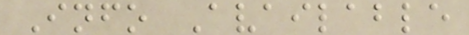Info Available
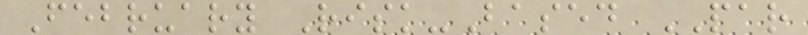February Risk-Based PAR
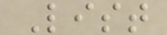List
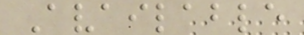Available
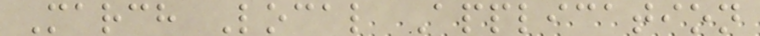March Local Application
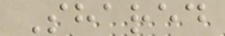Shared
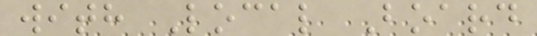with Local Board
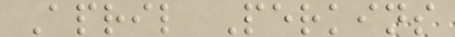April Perkins
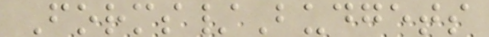Forms/Budgets
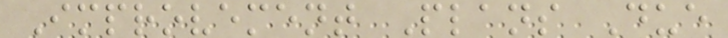Improvement Plans Due
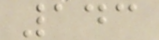143
